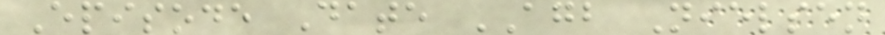Episode Date AGB Nielsen
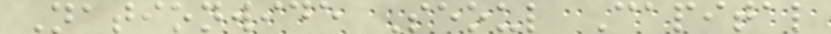Nationwide Seoul Capital
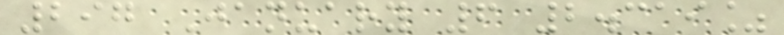297 January 6 2.319%
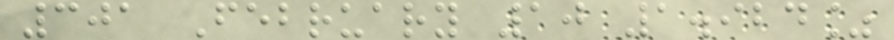301 February 10 1.924%
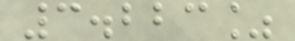3.223%
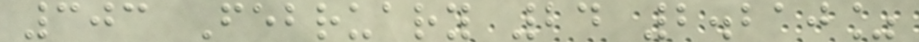303 February 24 2.210%
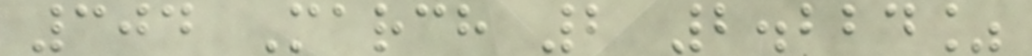304 March 2 2.224%
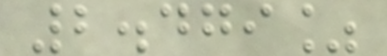2.479%
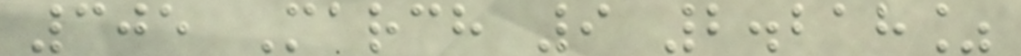305 March 9 2.218%
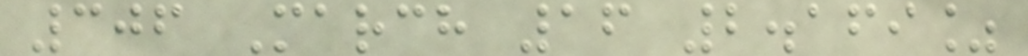306 March 16 2.169%
